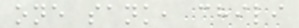one sank, chili
